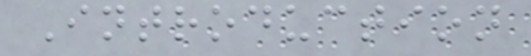Introduction
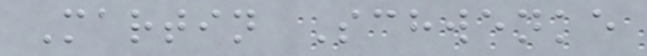Martin Schwenke
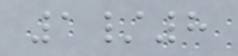1/8
